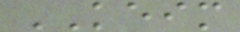KEIM
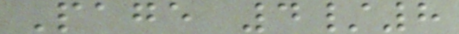Page 4/8
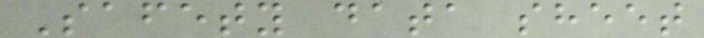Safety data sheet
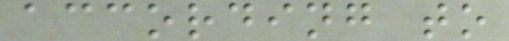according to
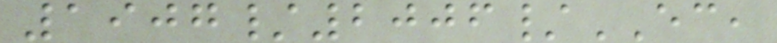1907/2006/EC,
